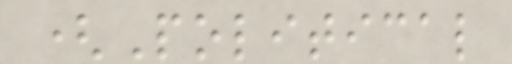(Political
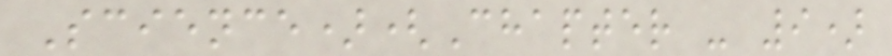Science)(Chapter - 9)
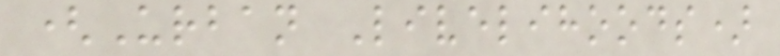(Urban Livelihoods)
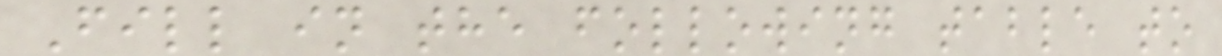Fill in the following table to
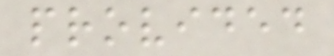provided
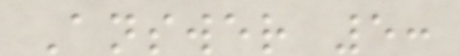Answer 5:
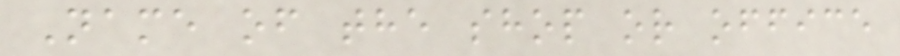Name of the shop or office
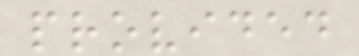provided
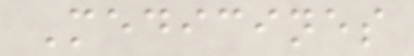Medicines
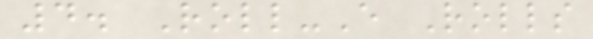4. Roll-E Rolls
